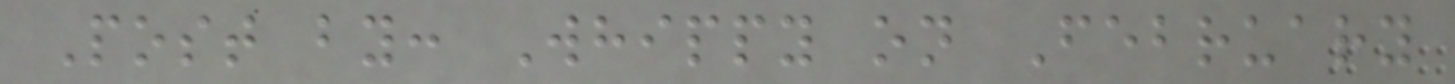Post by: Whippy on February
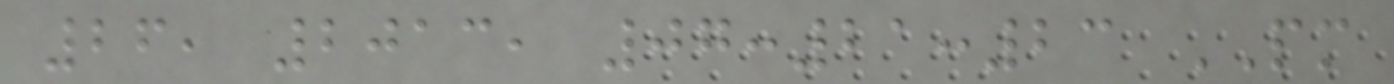26, 2013, 07:21:23 PM
